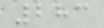283
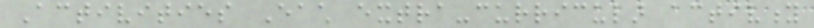Activities Each extra-curricular activity
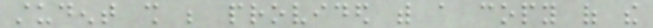student shall be provided with a copy of the
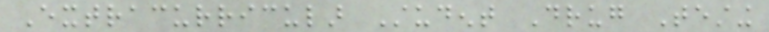Extracurricular Student Drug Testing
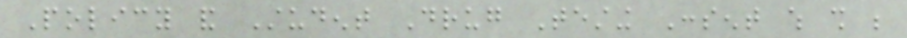Policy and Student Drug Testing Consent which shall be
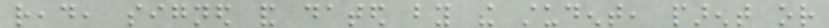read, signed and dated by the student, parent or
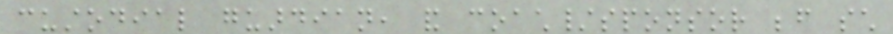custodial guardian, and coach/sponsor before such
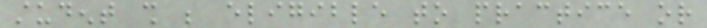student shall be eligible to practice or
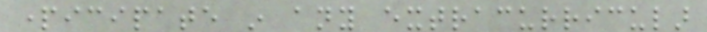participate in any extracurricular
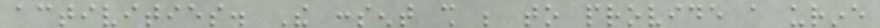activities. The consent shall be to provide a urine
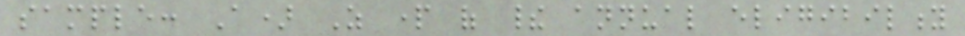sample: A) As part of their annual eligibility
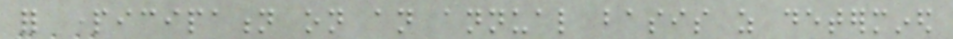for participation on an annual basis as determined
